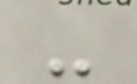-
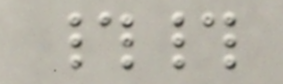##
